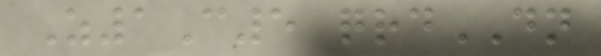Z1C5 qrdDN
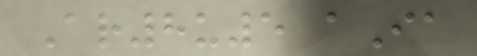Ar8u5 aIa
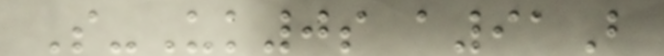S-Uk0s a91B
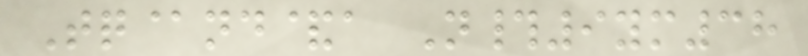Tq@nd&a N#9ym38
